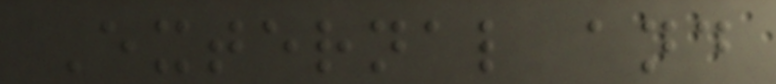External and
